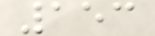153
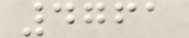4761
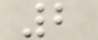2
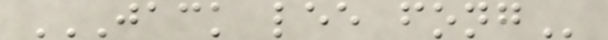JACK LEE FONG
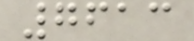7613
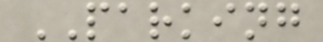PARKING
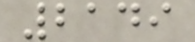2149
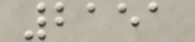2151
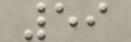59
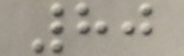80
